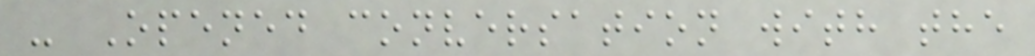- Opened conversation with the
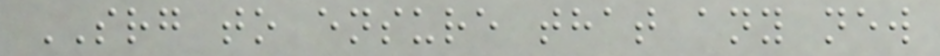SRG to ensure that any new
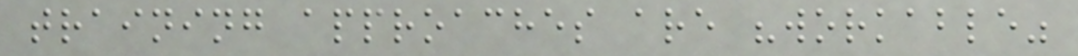training approaches are "workable"
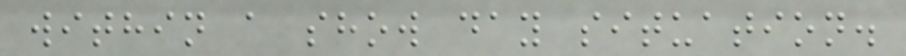within a show day situation.
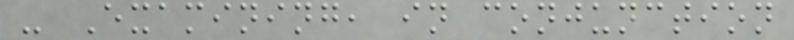- Examining, in conjunction
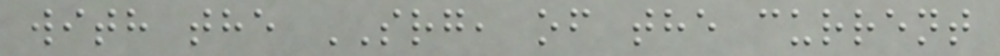with the SRG, of the current
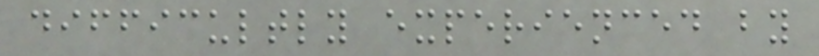difficultly experienced by
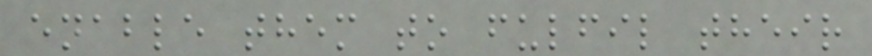enable them to fulfil their
